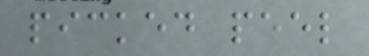picked peel
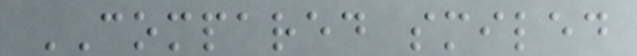COMPARED smiled
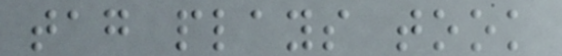tag plays took
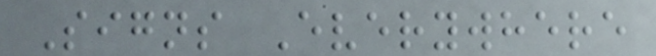Signs Everywhere
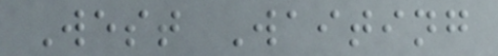West Waiting
